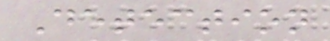Detection
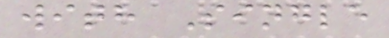with Single
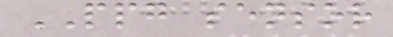PPG sensor
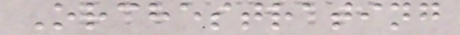Orchestrating
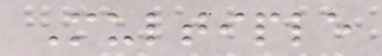Multiple
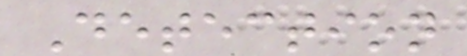Detection
